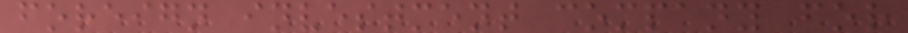foreign investment company for
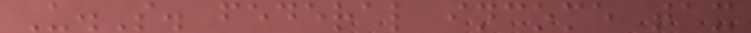U.S. federal income tax
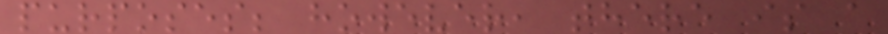purposes; however, there is a
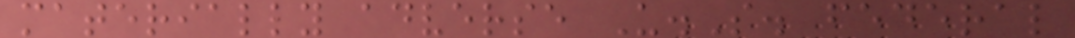materially adverse U.S. federal
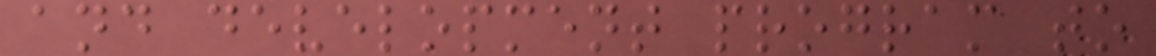and development program to
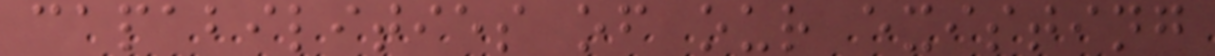capabilities of our existing
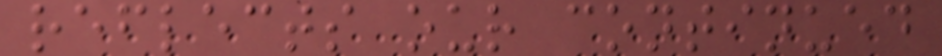reflects our continued
